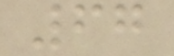67
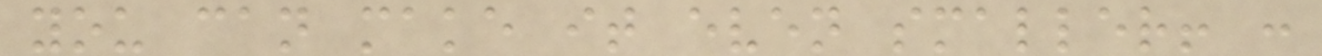you can make it even smaller! :
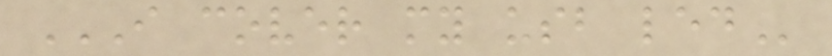I COVER MY USB LED
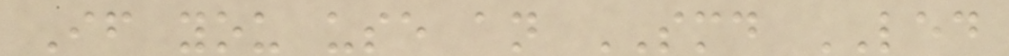If you use an SMD LED
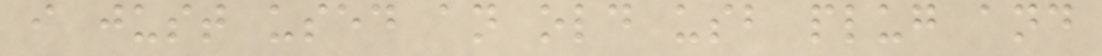i just used an old usb plug and
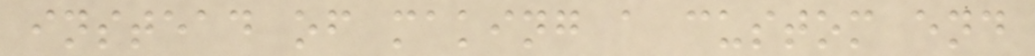instead of making a custom end
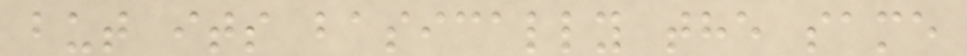but its basically the same
